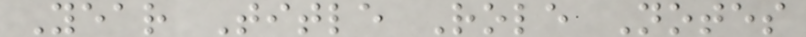Year Title Role Notes
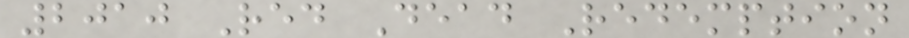2010 Red Dead Redemption
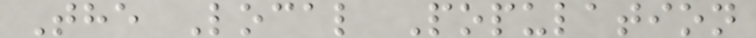The Local Population
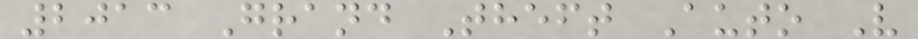2013 Grand Theft Auto V
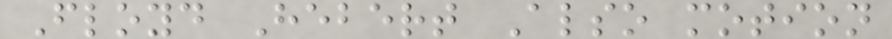Floyd Hebert Also motion
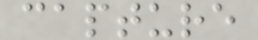capture
